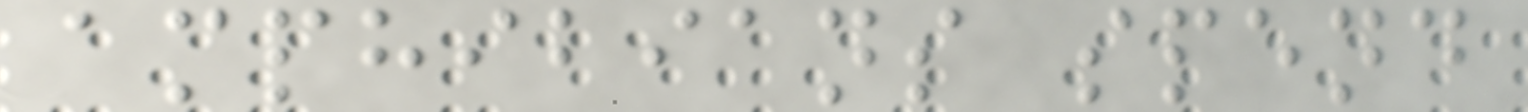amphibians spend
